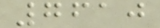7610
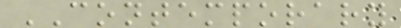CONTEMPORARY
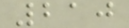210
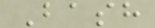Bash
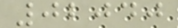02040
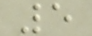5
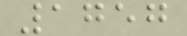1757
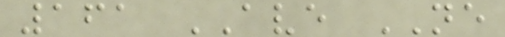161 AVE NE
